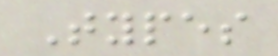Types
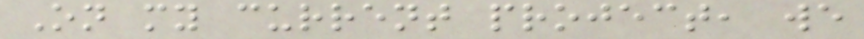On my current project, we
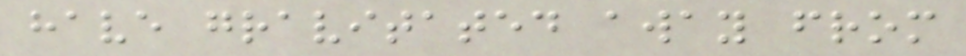have gravitated away from
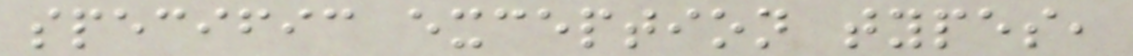specific exception types,
